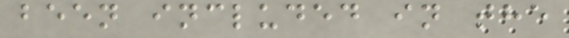been included in the
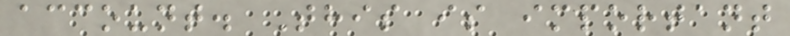account. This is important
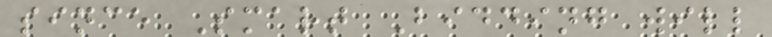since Smart Bidding will
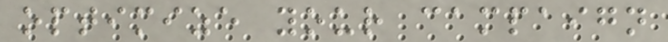optimize your campaign
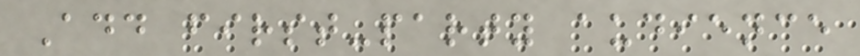Add first-party audience
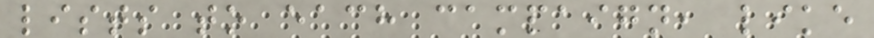lists to each campaign, like
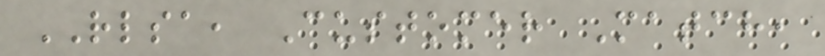RLSA, Customer Match,
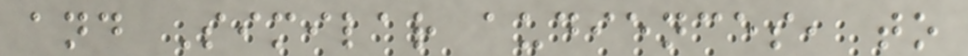and Similar audiences, to
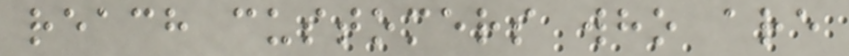reach customers who are
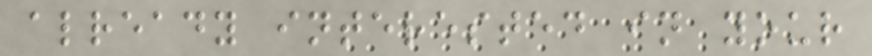already interested in your
